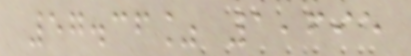57.36% 1,695
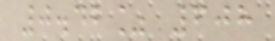0.42% 608
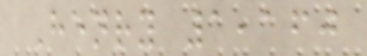Henry 1,160
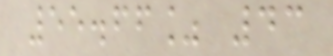55.66% 43
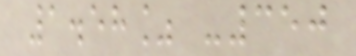1.58% -350
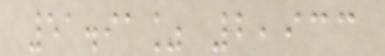51.91% 2,933
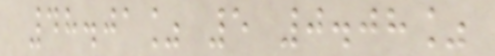48.01% 5 0.08%
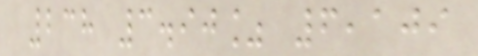238 3.90% 6,109
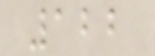122
